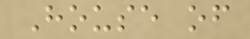House of
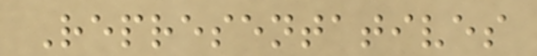Representatives
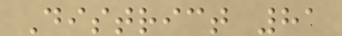District 81
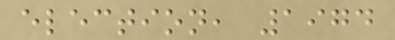election, 1974
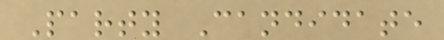Party Candidate
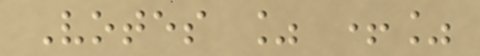Votes % +%
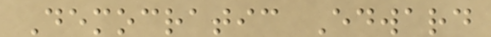Democratic Edward
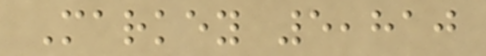Markey 5,810
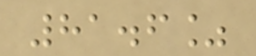81.6%
